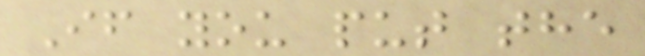If you put the
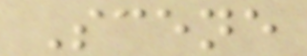Scene
